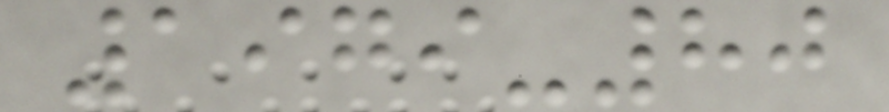1979-80
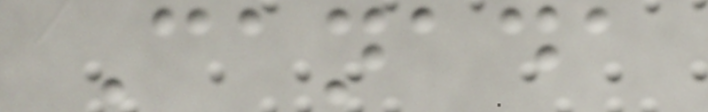Canada
